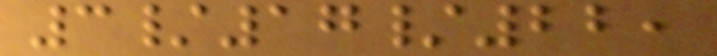3/17/22,
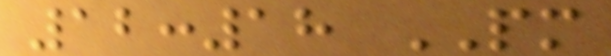12:18 PM
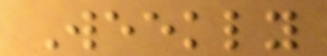Weekly
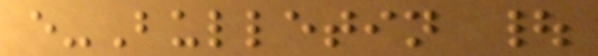e-Bulletin |
